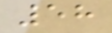58
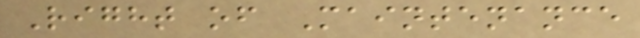Right of Maintenance
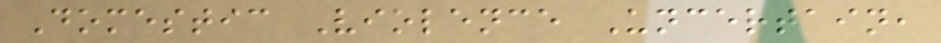Domestic Violence Uncertain,
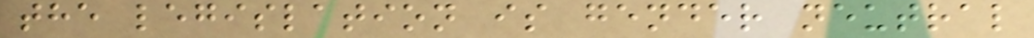the legislation is gender neutral
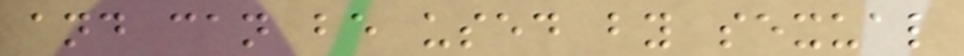and can be used by sexual
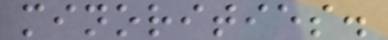minorities.
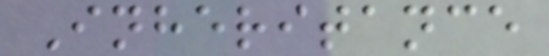Inheritance
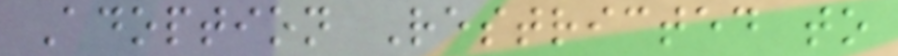Adoption Restricted to
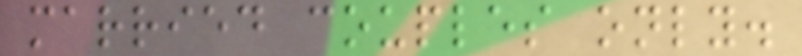married couples only.
